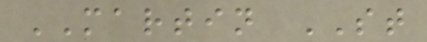MARTIN ST
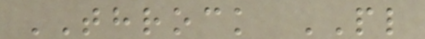THROCK PL
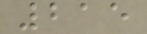215
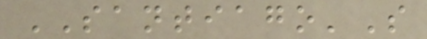SANTIAGO'S
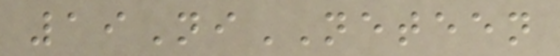19NiNETEEN
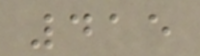415
